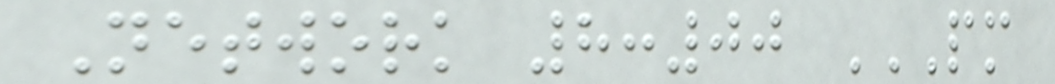Network 8:00 PM
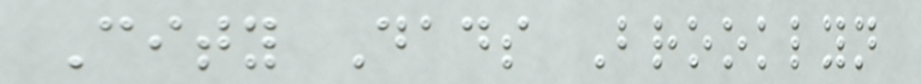City Dads Brooklyn
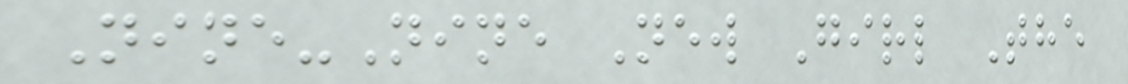Nine-Nine New Girl The
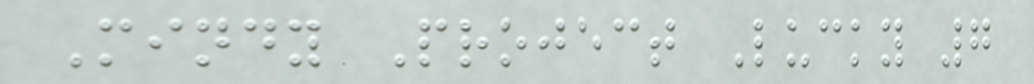Mindy Project Lucky 7
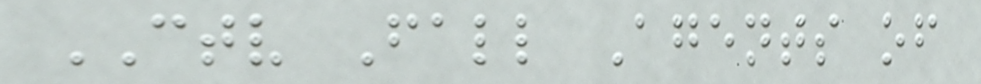CTV Fall Agents of
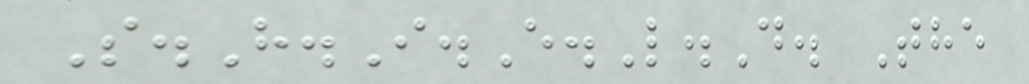S.H.I.E.L.D. The
